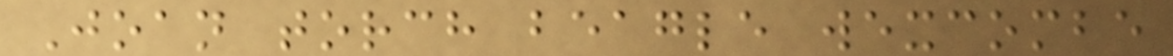Joan torch beagle wexcombe
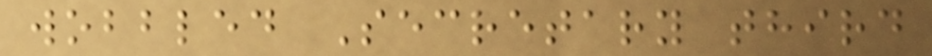wobbled Secretary third
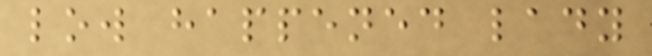low happened lady
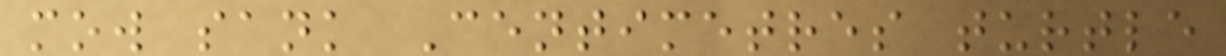mow sank Centimetres turtle
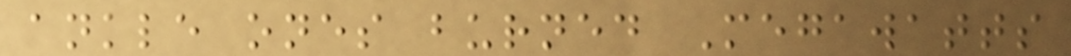ankle ones burned Megawatts
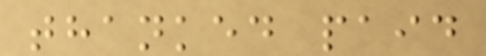thanked paid
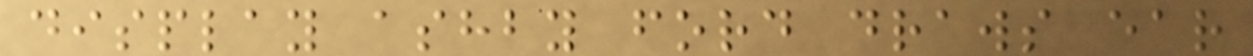display ashby ford draws ear
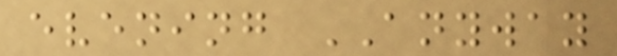evening ANYWAY
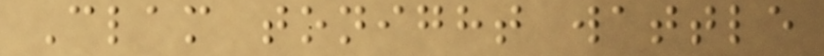Clam tonight wattle
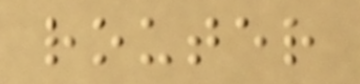router
